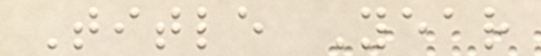Title Year
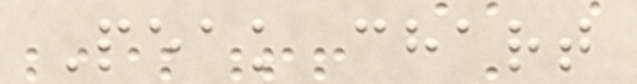Peak chart
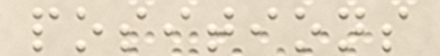positions
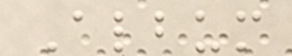Album
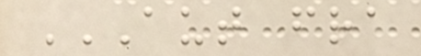AUT FRA
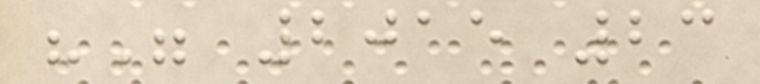"" 2015 23
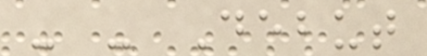- - Debut
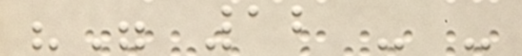"" 12 - -
